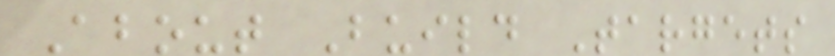About Build Targets
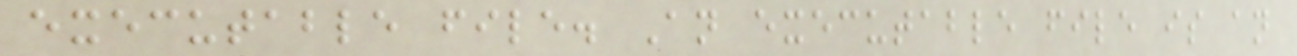executable file. An executable file is an
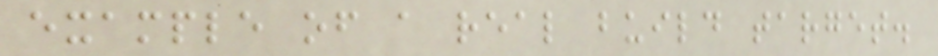example of a real build target.
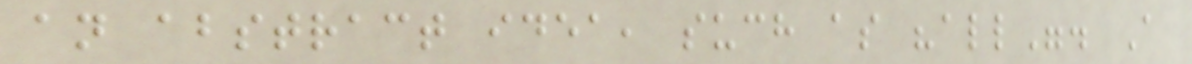an abstract idea, such as "all". A
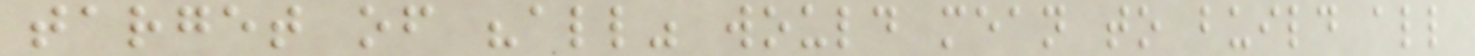target of "all" would mean to build all
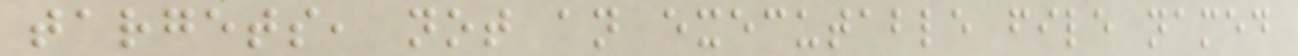targets, not an executable file named
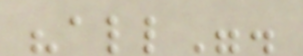"all".
